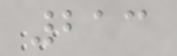213
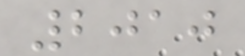2010
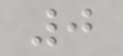0
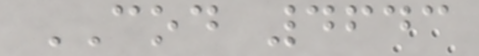COD 4643
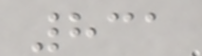831
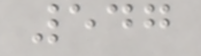547
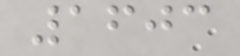1603
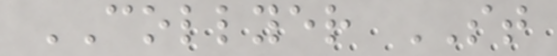COLLYER ST
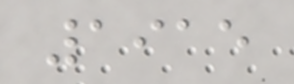1915
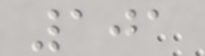101
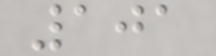101
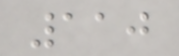110
